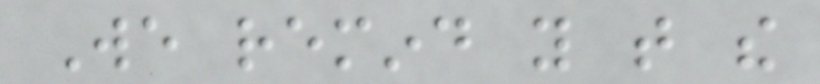We remind you that the
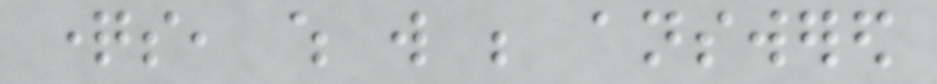questions, which will be answered
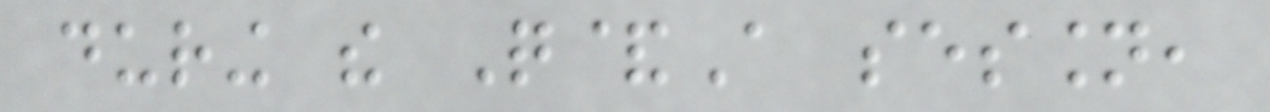during the Q&A session,
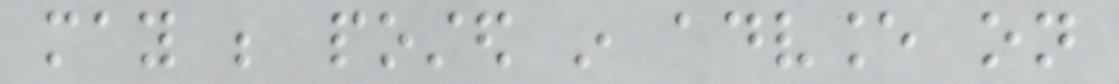may be posted in advance on
